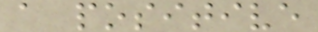a positive
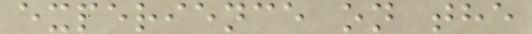experience on the
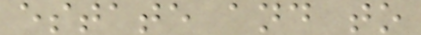estate and to
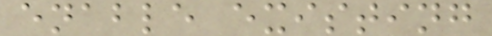enable existing
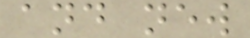and new
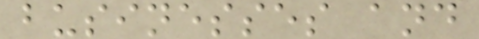businesses and
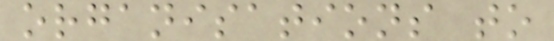organisations to
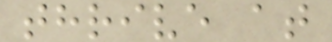thrive at
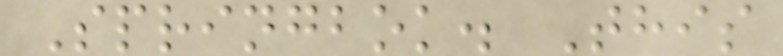Springbok. This
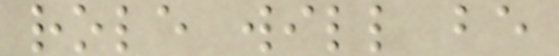role will be
